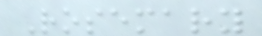Rosemary
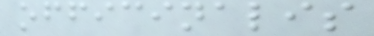officinalis
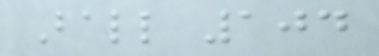Ball 104
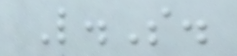L.S.
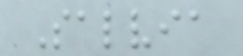Salvia
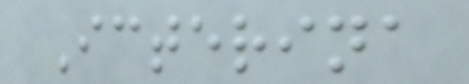Icterina
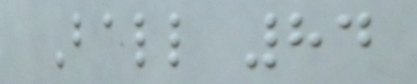Ball 84
